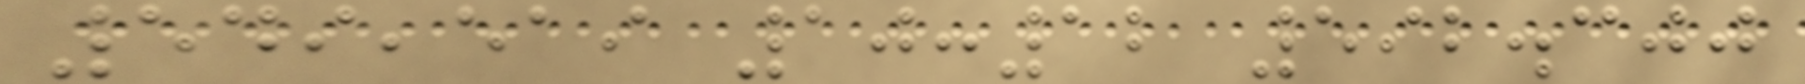549,519 10:12 592.300
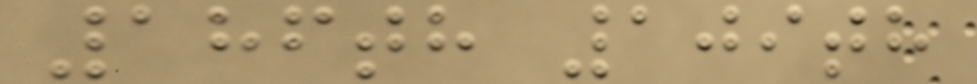186th 109th
